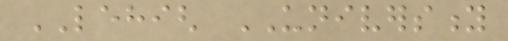LEHIGH UNIVERSITY
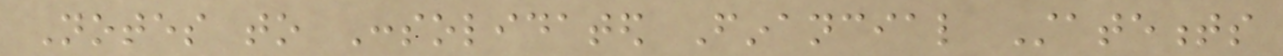Notes to Consolidated Financial Statements
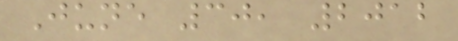June 30, 2012
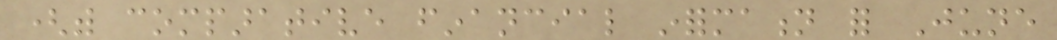(with comparative financial information for June
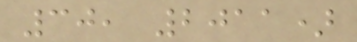30, 2011)
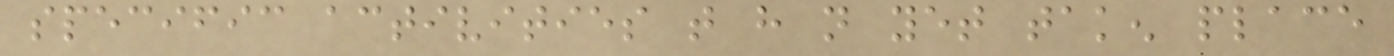specific activities that have not yet taken place
